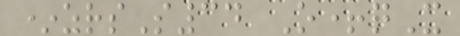*zrsS34 O+qX
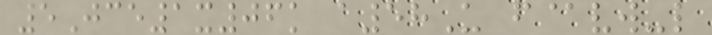5Jce1x06k a58U f@vw-l
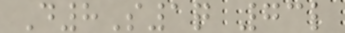D8S1q 73l
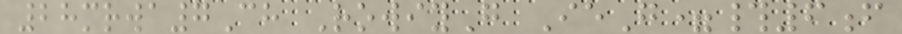28mrwa7Ch RowiyG IeG=#6f
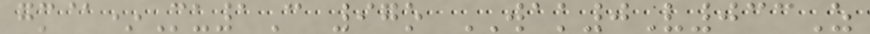gm@*Mu1C 97o WAK0V033Z
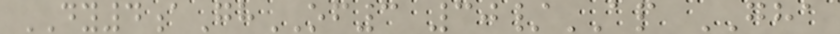DY4aGhOF3 30/AP GHA
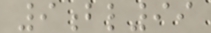9bl99
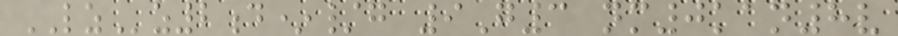LZz2d*/g 9G3 nm0kan8v
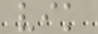vik
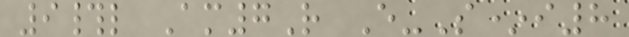9#l Am7R E-S*i8
